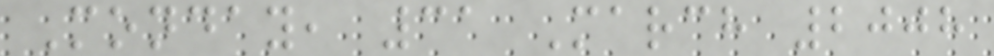Monday, 31 March 2008
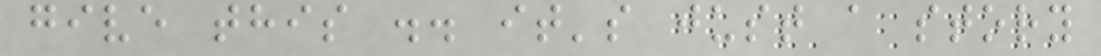give this .. it's just a story
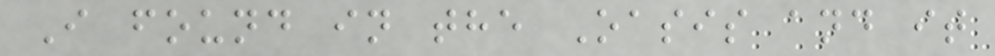I found in the Oasis and it
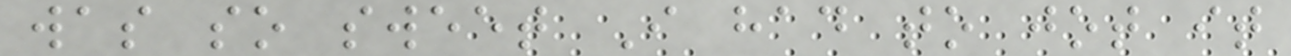was so sweet I had to jot it
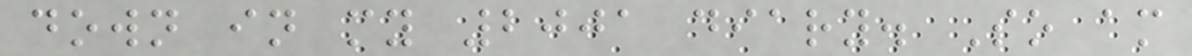down in my 2001 diary. So am
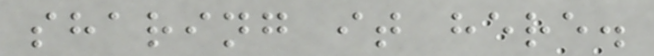sharing it here.
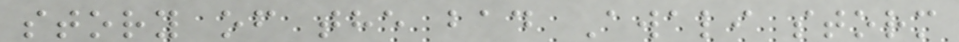story of the bad Awali storm
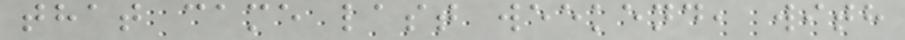that came last weekend, with
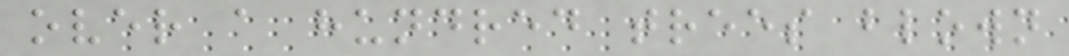over a hundred trees blown
